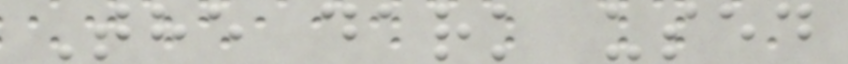The dark used
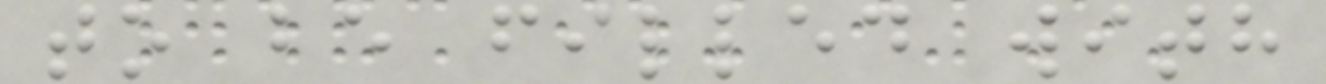to be filled with
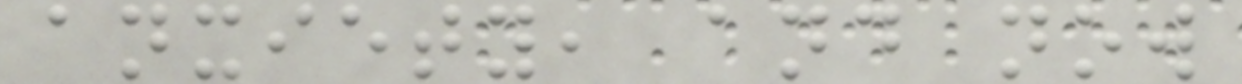anxiety, and now
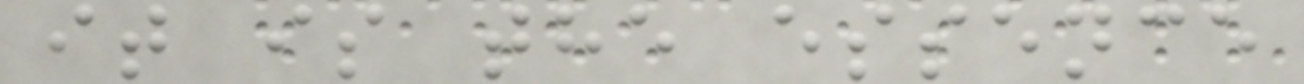it is the essence
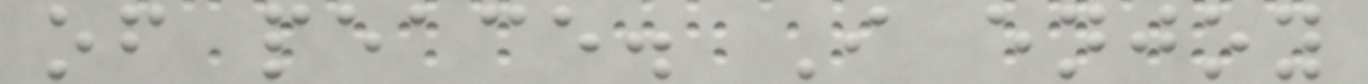of peace. I enjoy
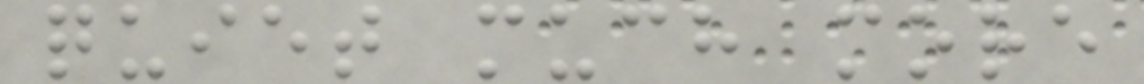quiet much more
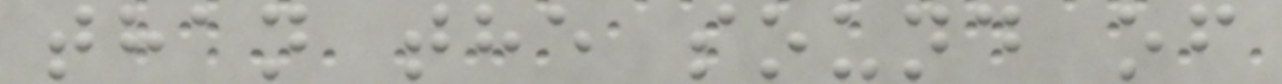than the sound of
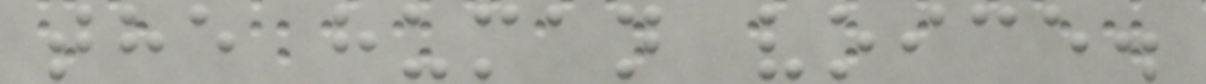the human voice.
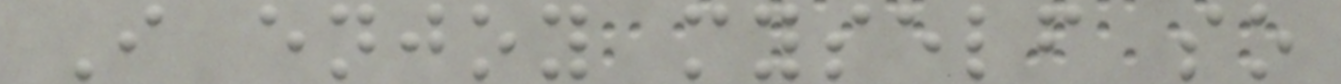I enjoy myself so
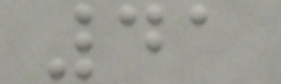41
